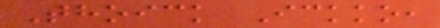Thoick Ickko,
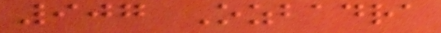907 Ozbadra
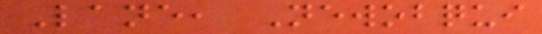Lane, Newobqui
